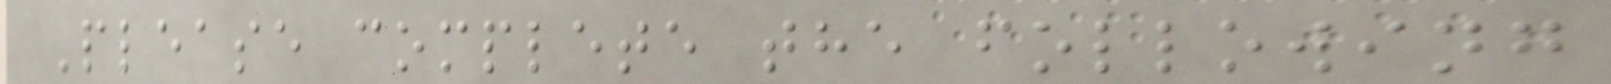Please complete the following
